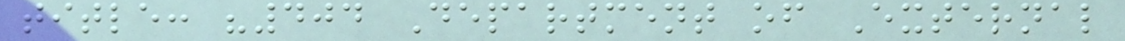title: "404 Department of External
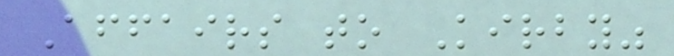Affairs to Kirby"
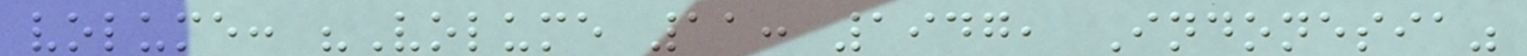volume: "Volume 11: 1947, Indonesia"
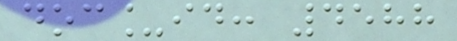doc_id: 4588
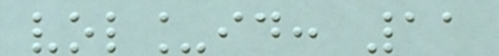vol_id: 11
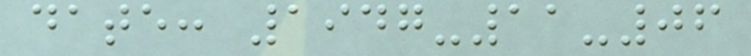date: 1947-11-06
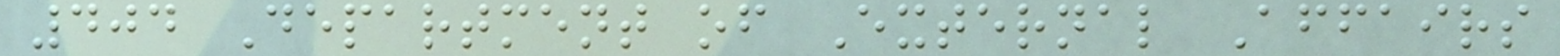404 Department of External Affairs
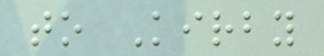to Kirby
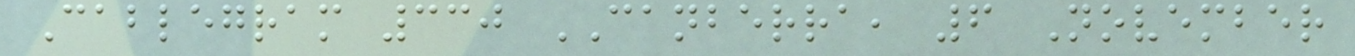Cablegram 330 CANBERRA, 6 November
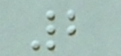2
